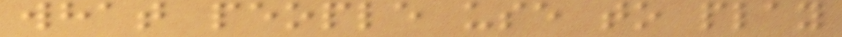what people use to play
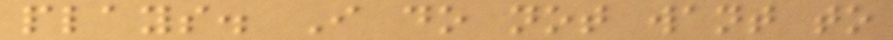plays. I do not want to
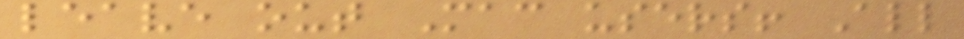leave out Mac users! All
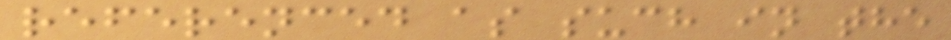referenced as such in the
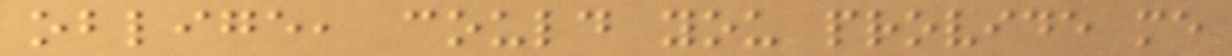oblige, could you provide me
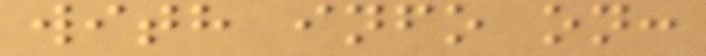with info on:
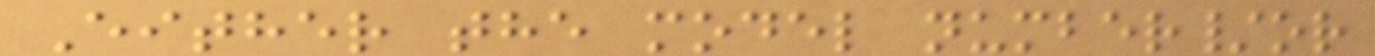Either the model number/or
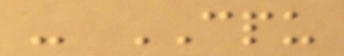- CPU
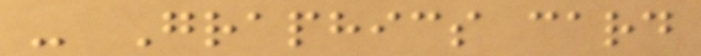- Graphics card
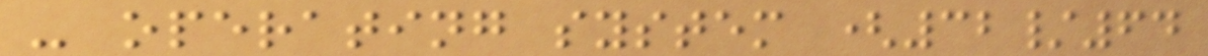- operating system (32/64
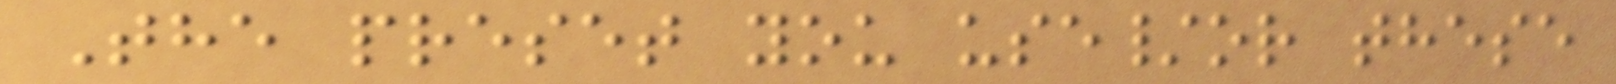The preset you use/or these
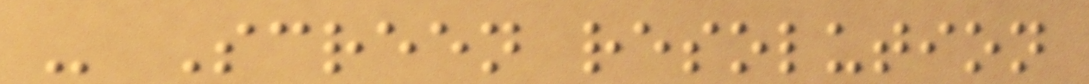- Screen resolution
